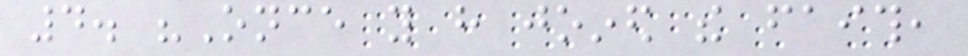4. "Once you have joined the faith,
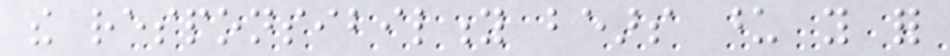the responsibility bears upon you for
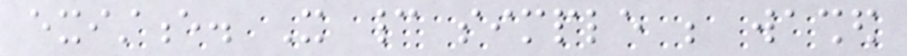existence. It cannot simple be washed
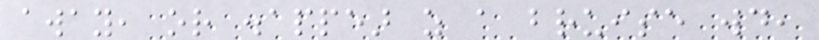away, or disappear as a bruise would,
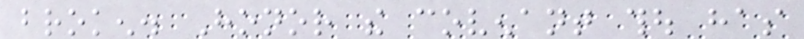broken. Honor the covenant thou has
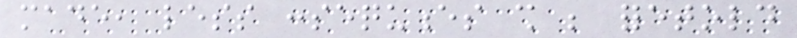made, less consequences shall be foretold
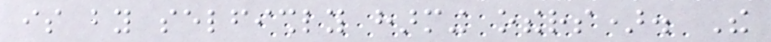is by selfishly harming others). The
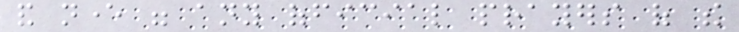and never were any official prayers of the
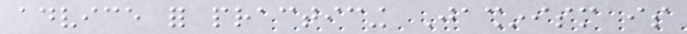advice for practicing Jashinism is
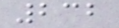232
